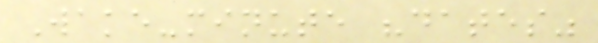Wake-minute "dates"
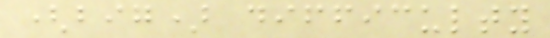(big) difficulty
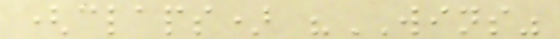(claps) "WINS"
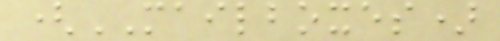(MAILBOXES)
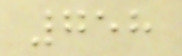758
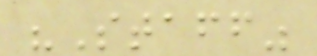"Staff"
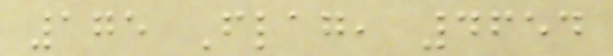175 Flag, 4654
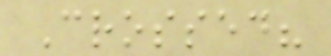Crossed?
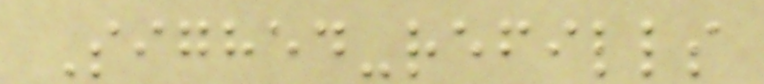Sighed-refills
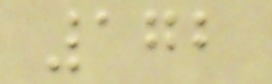172
